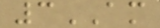3AM
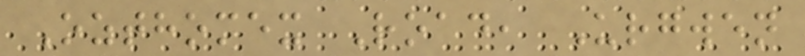Ozthomex Road, Urgwen
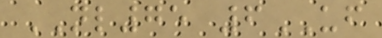NL75 6UF
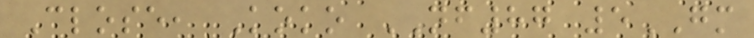Close, Koko NF87 5GM
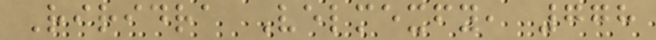Riridra Velmexfy, 778
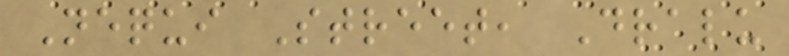Nequi Street, Dralu
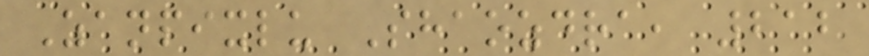Zanpixlu Shaozdra, 212
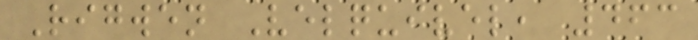Rigwen Velquivel, 463
